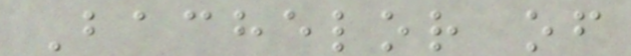Bachelor of
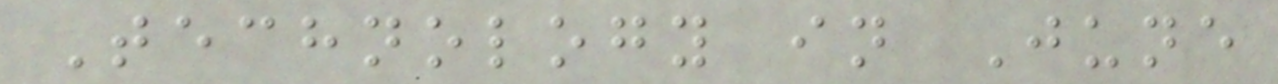Technology in June
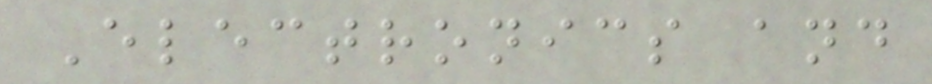Electronics and
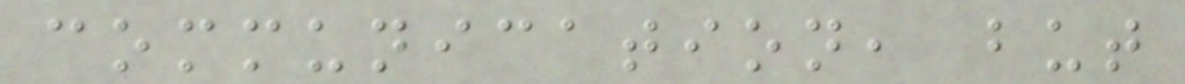communication, but
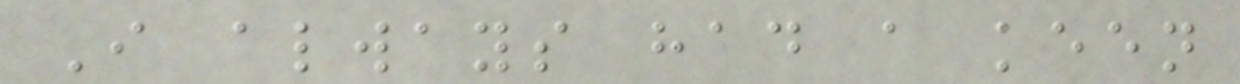I always had a keen
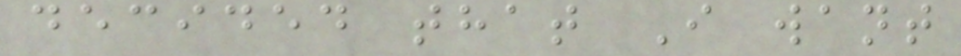decided that I want
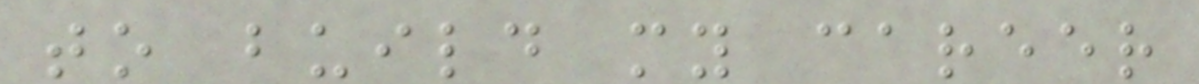to build my career
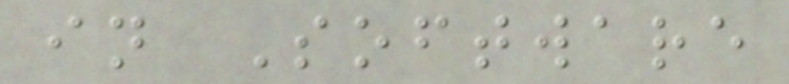in Software
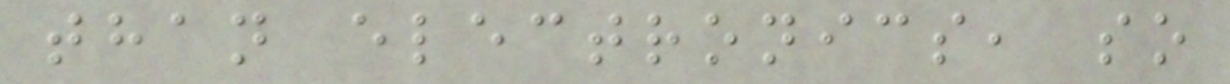than electronics, so
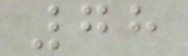78
